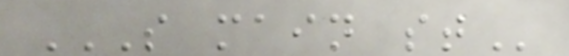S MAIN ST
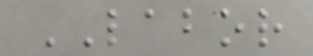LABOR
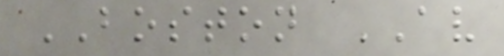BOSTON AV
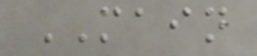MAIN
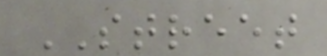STREET
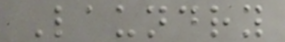Laundry
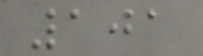101
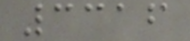3316
